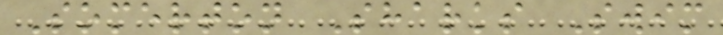Somerton Sharks Swim
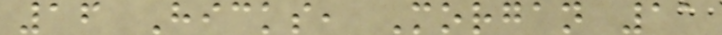16 Hicks, Morgan 11
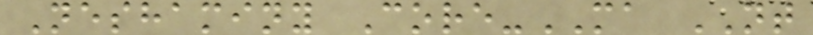Neshaminy Core-MA NT
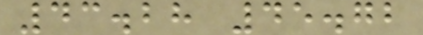43.28 45.72
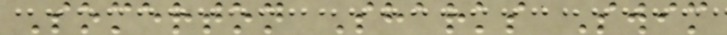Somerton Sharks Swim
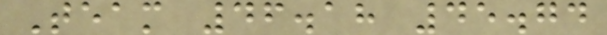Team 46.18 45.74
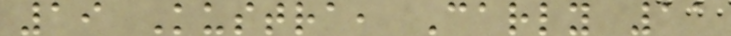19 Kustra, Carly 11
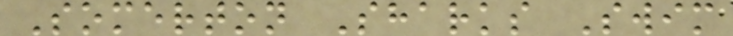Somerton Sharks Swim
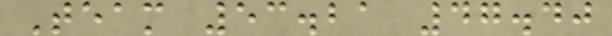Team 53.21 47.40
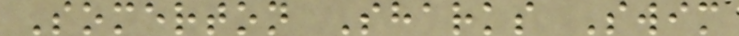Somerton Sharks Swim
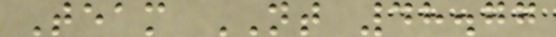Team NT 48.77
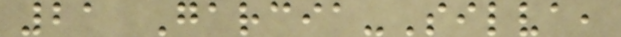21 Garcia-Silva,
